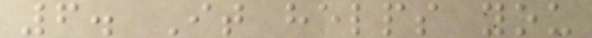6. It helps you
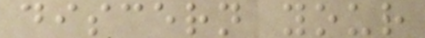discern your
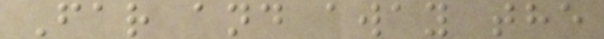Far and away the
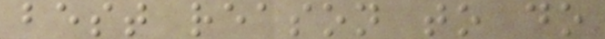best reason to do
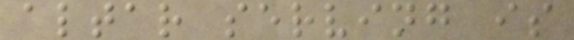altar serving is
